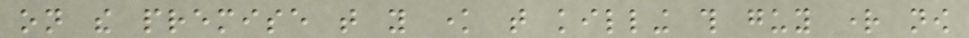on the premise that you know that killing this guy right now
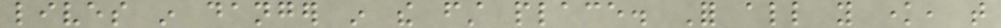lives in danger in the first place. For all you know, that
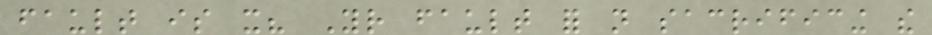fault is it? Your fault for not sacrificing the
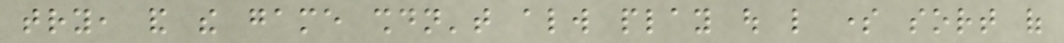try, and the game shouldn't always play out like some sort of
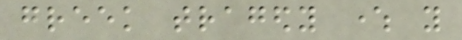greek tragedy where you
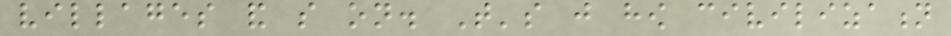villages and so on. That's just how civilization
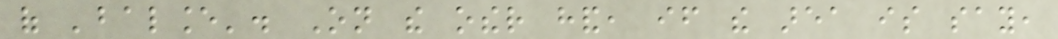of 'balance'. On the other hand, if the area is say,
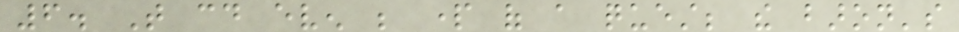6. That could even be part of a quest; the baron's
